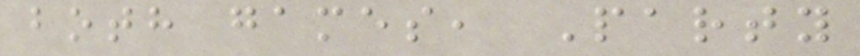both games, Party
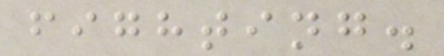fighting.
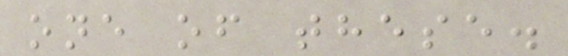one of these.
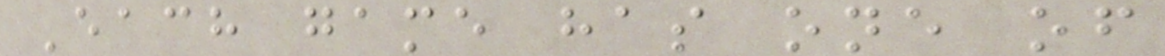Each game has one of
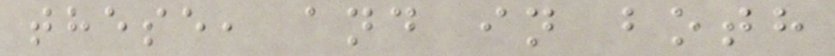these, and in both
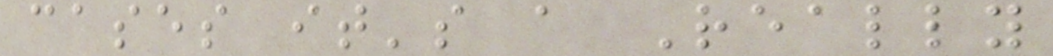cases it's a Really
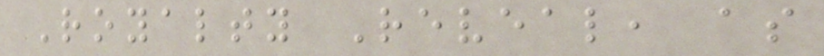Royalty Reveal, as
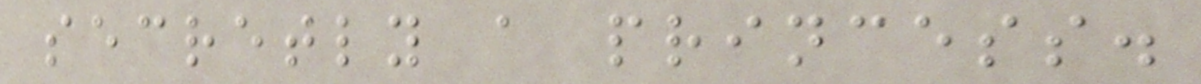secretly a princess.
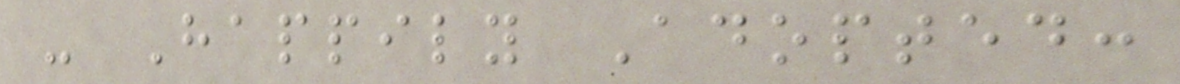- Happily Adopted:
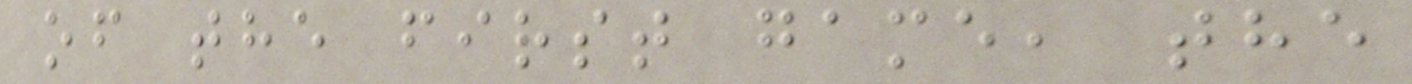of the first game, the
